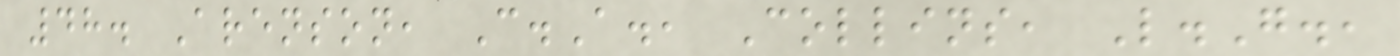48. Arenson, C.A., Collins, L.G.,
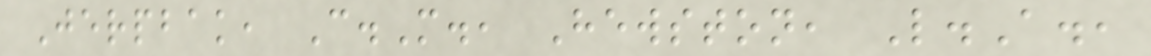Jerpbak, C.M., Hewston, L.A.,
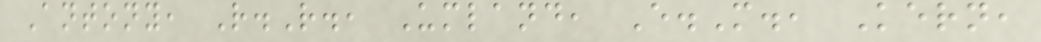Antony, R.R., Umland, E.M., Kern,
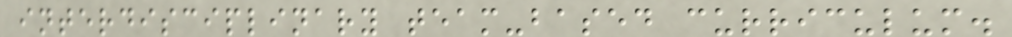interdisciplinary team-based curriculum.
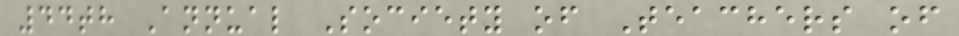44th Annual Society of Teachers of
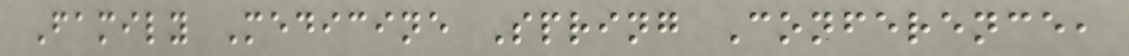Family Medicine Spring Conference,
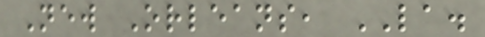New Orleans, LA.
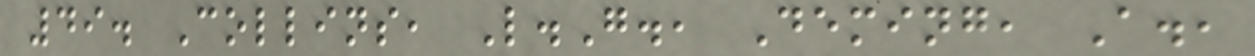49. Collins, L.G., Deming, A.,
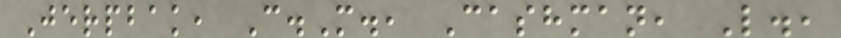Jerpbak, C.M., Cashman, L.,
